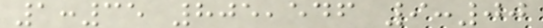1:35 805,546 9:00
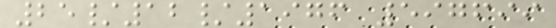25/12/1976 597699
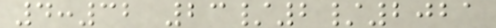4:32 23/2/2021
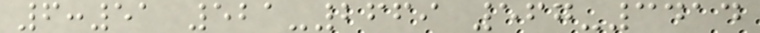6:51 521-2669 567-3414
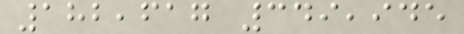182,617 349,945
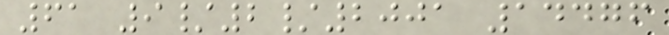61 9/2/2001 14476
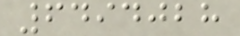6494028
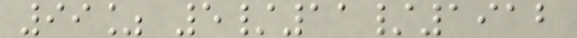99% 5/11/1912
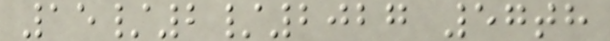15/2/2027 57th
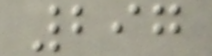297
